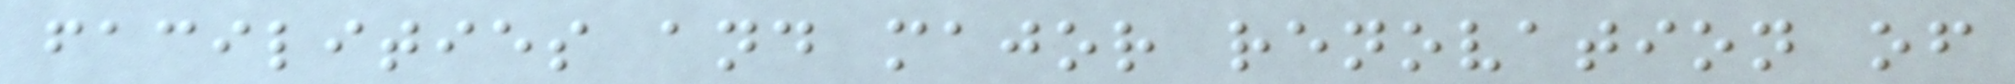facilities and major renovation of
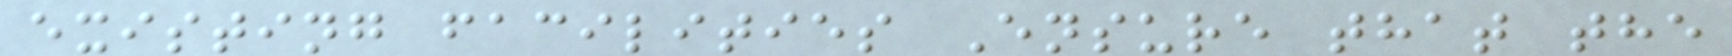existing facilities Ensure that the
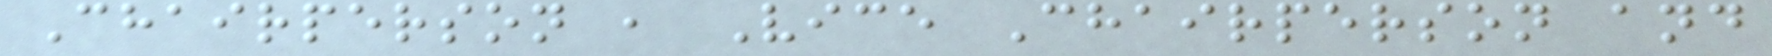Chairperson , Vice Chairperson and
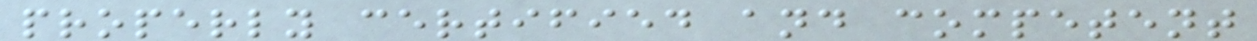properly certified and competent
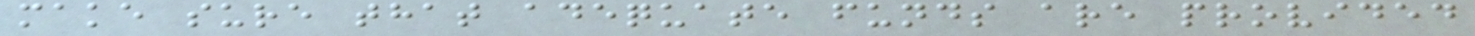make sure that adequate funds are provided
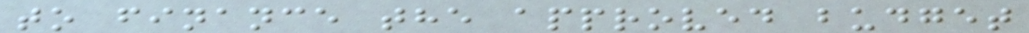to finance the approved budget
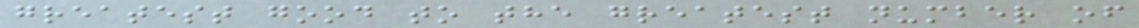greatest good to the greatest number of
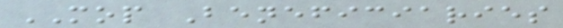MOP Beneficiaries
